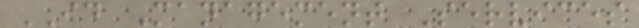ID Management Services
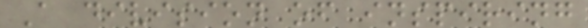A division of inspiring
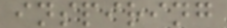inspiring
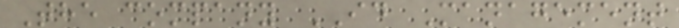The company ID Management
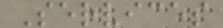Services
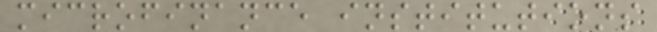microfinance institutions
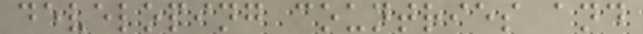developing countries and
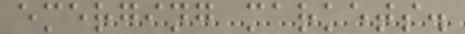emerging markets.
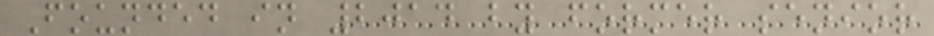Founded in 2014 by former senior
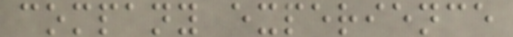company experience
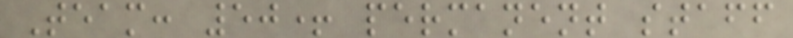Team: 50+ permanent staff
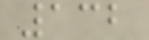132
